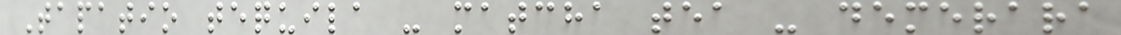Tapatio tequila - matcha tea - demerara
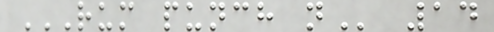RUM PUNCH N 14
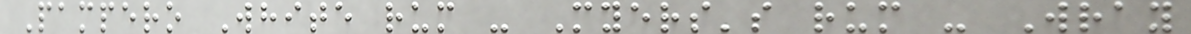Pampero White rum - Myers's rum - Wray
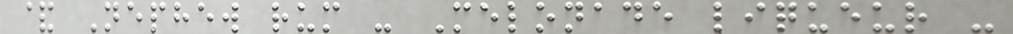& Nephew rum - Melonade liqueur -
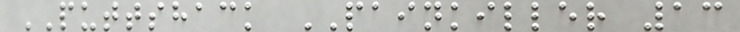PUTTSHACK PAINKILLER 13
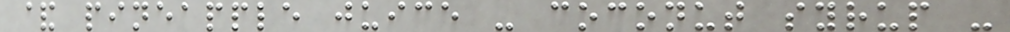& pineapple juice - coconut syrup -
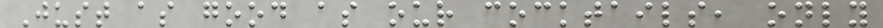Just as good as our cocktails, only
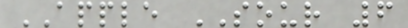APPLE SOUR 6
